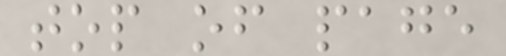top of page
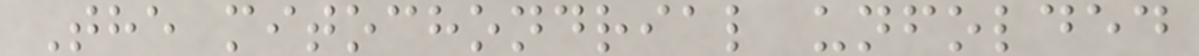The mitochondrial unfolded
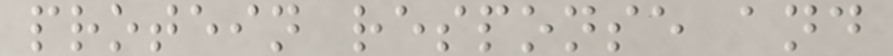protein response and
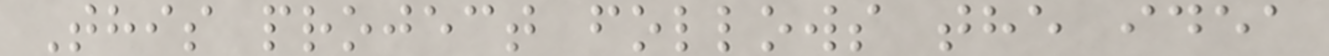This project follows the idea
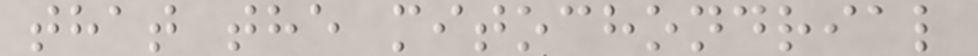that the mitochondrial
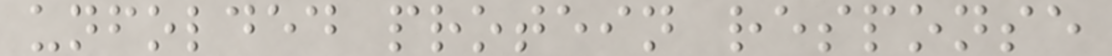unfolded protein response
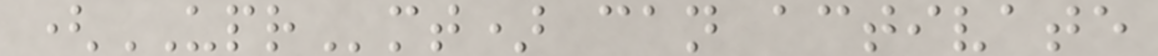(UPRmt) can activate
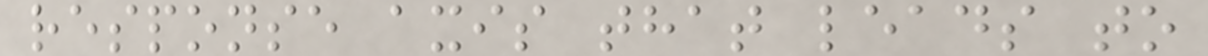response axis that leads to
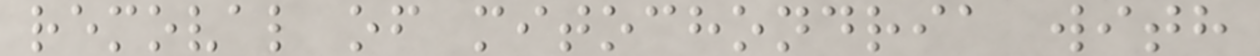removal of mitochondria with
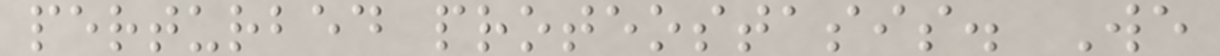perturbed proteostasis. We
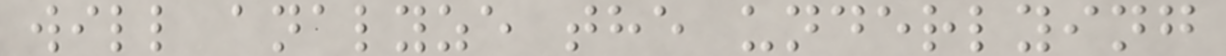will analyze the underlying
